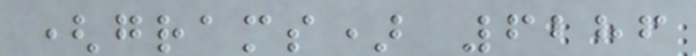(grams) 6286
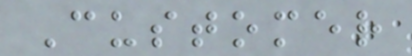Customer
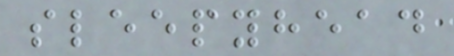sleepyhead
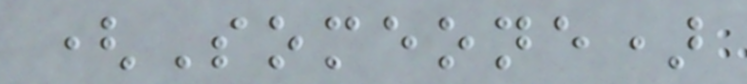(Someone)
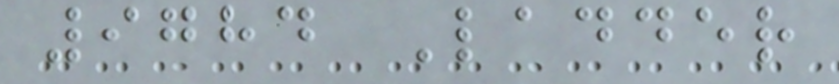9784 Ladder
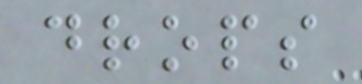drops
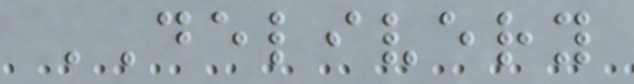DELIVERY
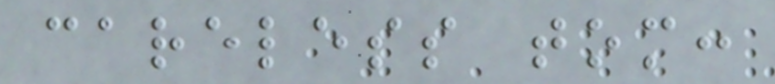careless tom:
